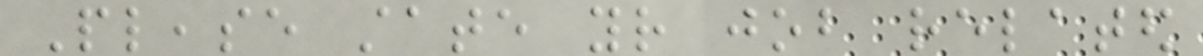Please state your job related
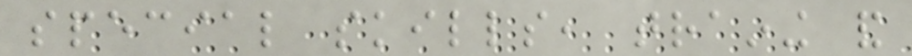special skills, training and
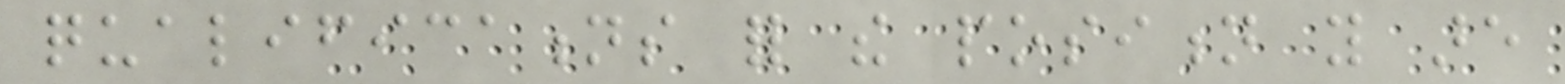qualifications for the position you are
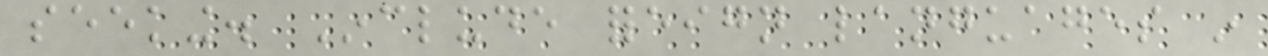seeking. Include foreign languages in
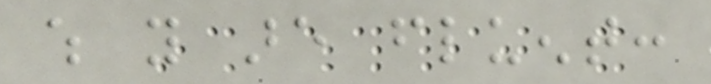which you are fluent:
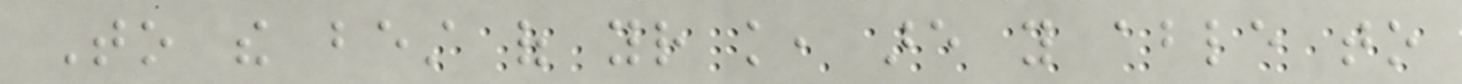To the best of your knowledge, are you able to
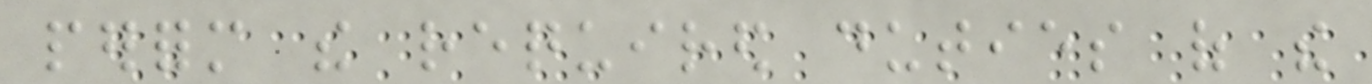perform the required duties of the
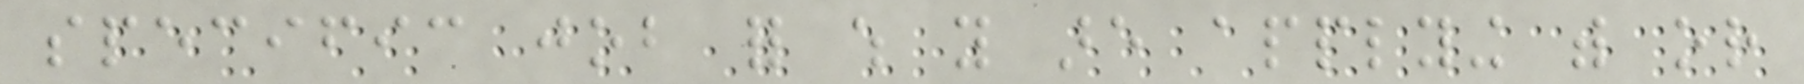specific job for which you are applying with or
